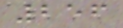256
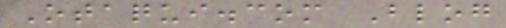Otaqui.com Blog
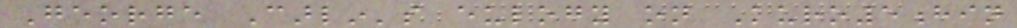George Carlin's eulogy on Kuro5hin
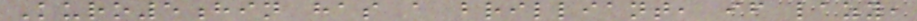Kuro5hin has a brilliant, if lazy,
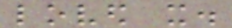loved it.
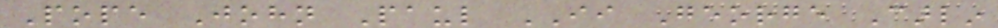Pope John Paul II George Carlin
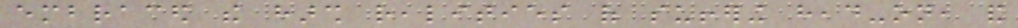embraced the harsh realities of suffering head-on, and
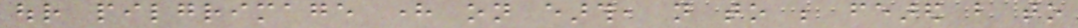our pilgrimage here on earth, not to be feared but to
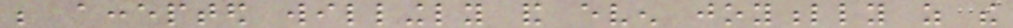be accepted willingly and even joyfully as the
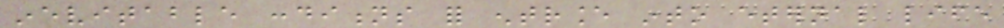inevitable conditions for entrance into eternal life
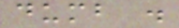dumb .
